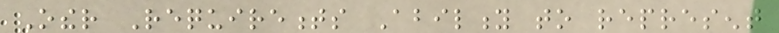Other Requirements Ability to represent
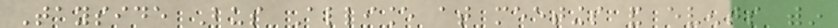Tayside Bus Alliance at meetings and events within
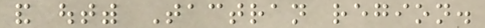and outwith Tactran region.
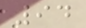94
